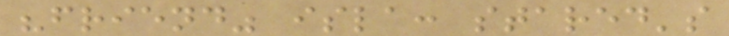"friend" isla: stared's
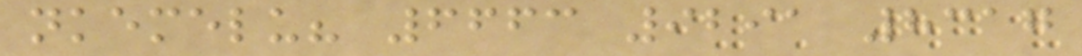nkemelu? 6663 9291 8317
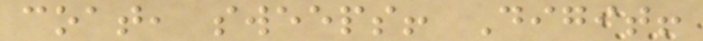coat, sweeps! Digit!
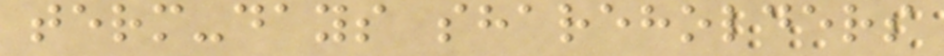term-days shareholders
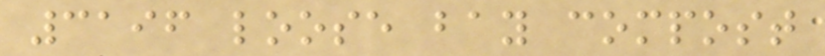3196 loose bay compost
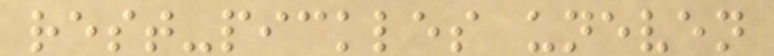rest-pickles uneven
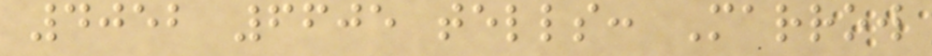4052 6605 tells: Marrow
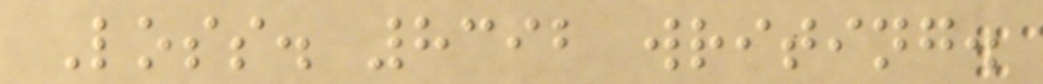Loss. 8392 writing.
